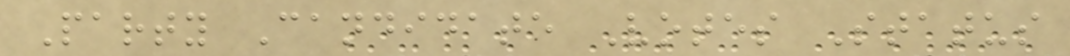Party Candidate Votes Status
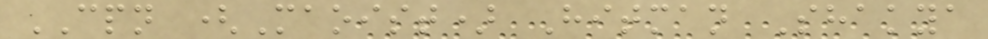CPN (Maoist) Hitman Shakya
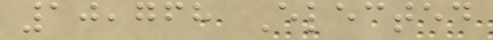10,768 Elected
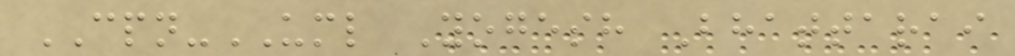CPN-UML Yogesh Bhattarai
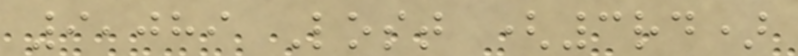9,089 Lost (3rd)
